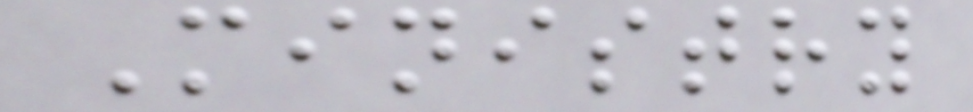Ministry
